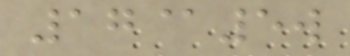17@5w
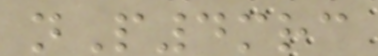nP4mrc
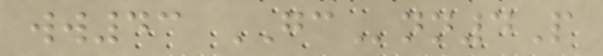ww43 GCnn4P
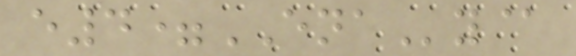e4=ENAy@
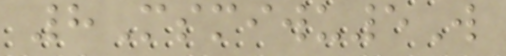8Msmiwu5W
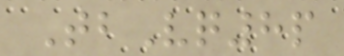TbVq8p
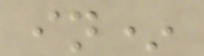in*
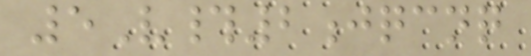5V#2jqcnq
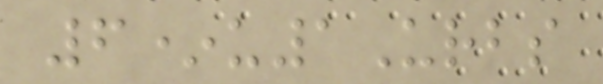6*u1Urbs
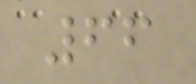66
